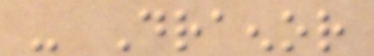- Draenor
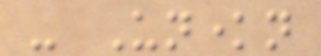- Unknown
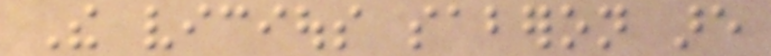The vicious saberon are
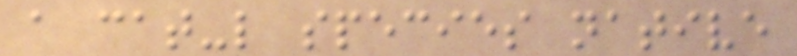a cat-like species native
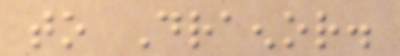to Draenor.
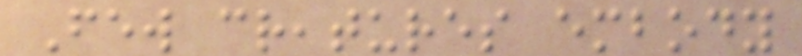Few creatures embody
